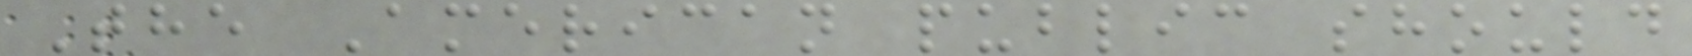The American public should
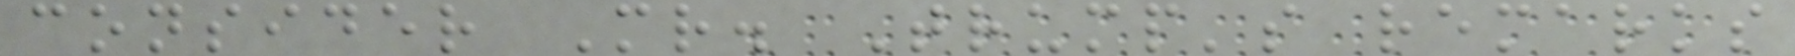consider Mr. Trump's remarks
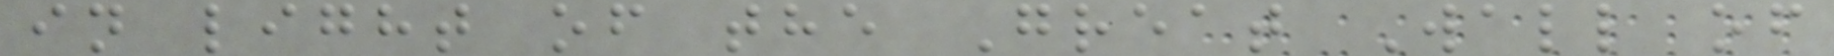in light of the Great Wall of
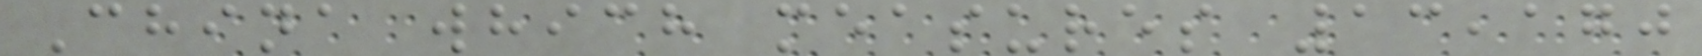China which measures 13,170
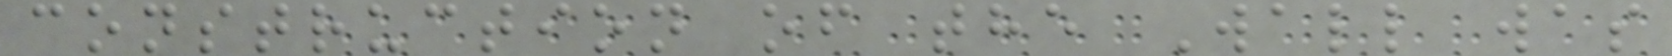construction of the Wall was
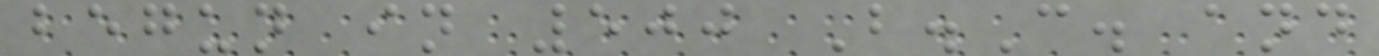begun in 500 B.C. and
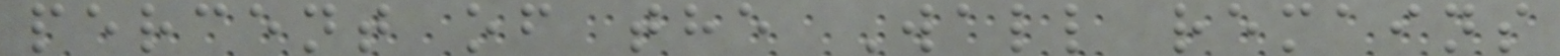percent of the Wall remains
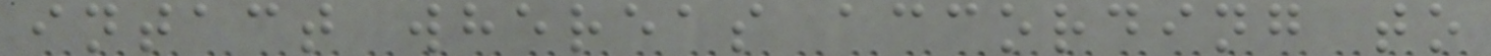intact whereas according to
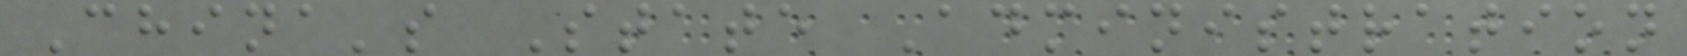China's State Administration
